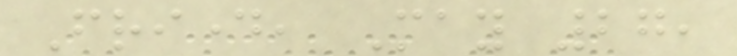Friday, May 27,
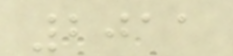2011
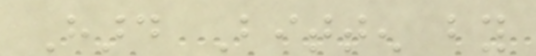Hard Bitten by
